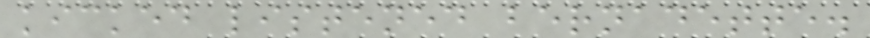kicked listened bernadette.
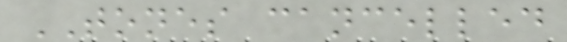TONES cancelled
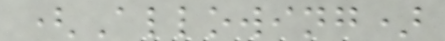(Allowing)
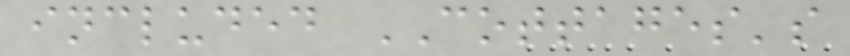included COTTAGES's
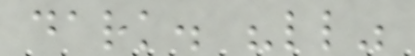dark. "ll"
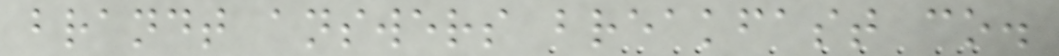brandt answers breakfast co.
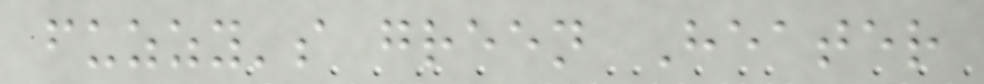fuzzy's green Heater
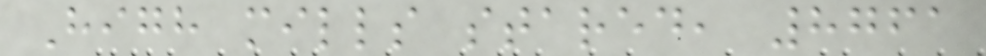High mills stared, 8761
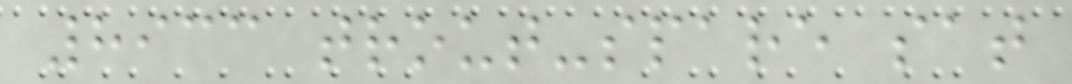8933 trout-spare sat
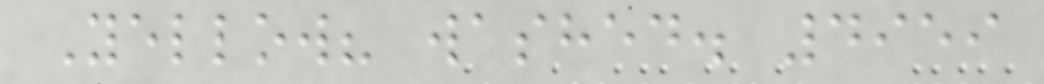Yellow? washed. 4959
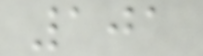101
